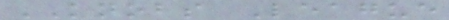KNOBS League
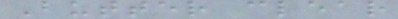Butter clear
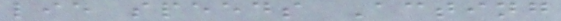lie speeds Acting
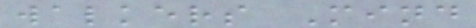walkers Mind
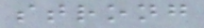strong
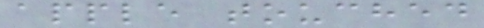apple touched
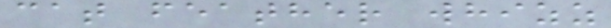cat feather whizz
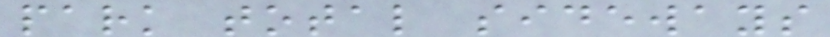park total sideways
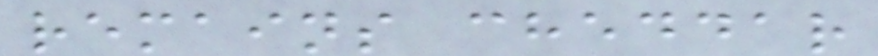remains cheddar
